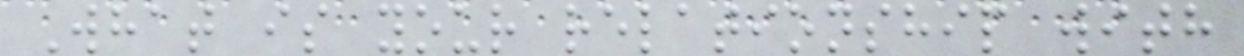What is your relationship with
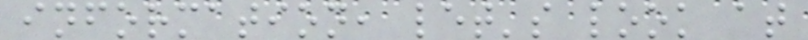information, let's look at
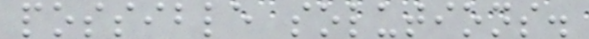possible solutions.
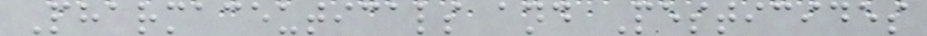Pharmaceuticals and Pesticides
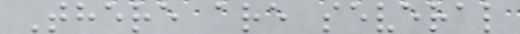There are several
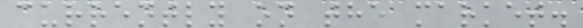currently on the market.
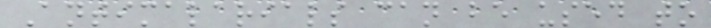Antimalarials can be used to
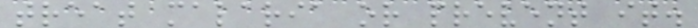treat malaria or prevent it.
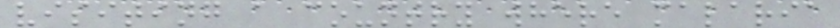visiting a country where malaria
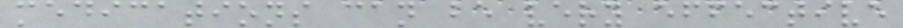medications can be very effective
